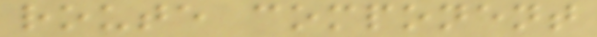route component
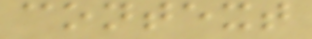context
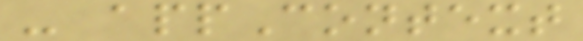- appContext
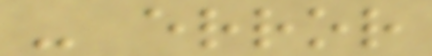- error
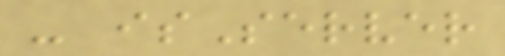- isServer
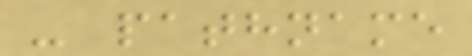- pathname
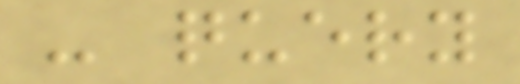- query
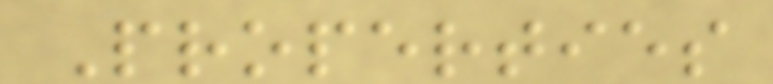Properties
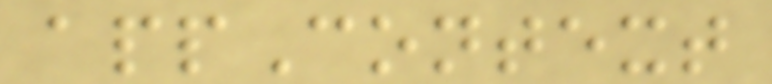appContext
